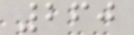260
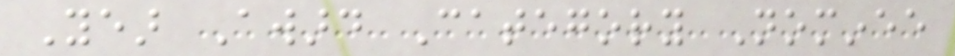Year Award Category Nominee
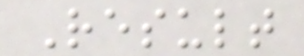Result
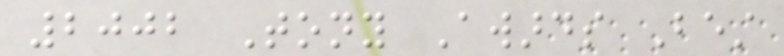2002 Tony Awards Best
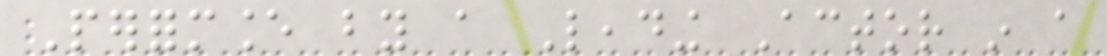Performance by a Leading Actor in a
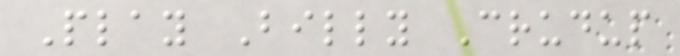Play Billy Crudup
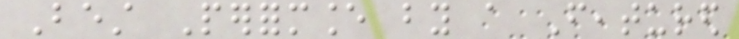Best Performance by a Featured
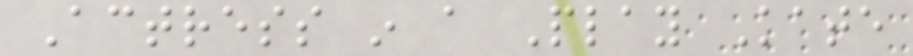Actress in a Play Kate
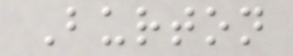Burton
